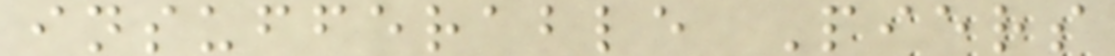insufferable Piers
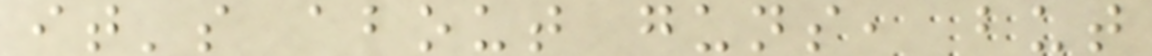it's about guns, but
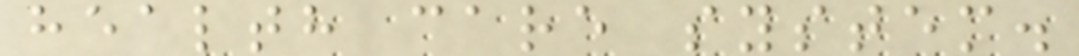health care system.
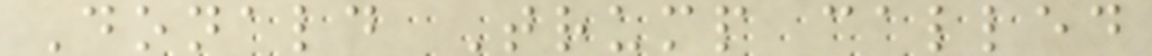Donald Trump called
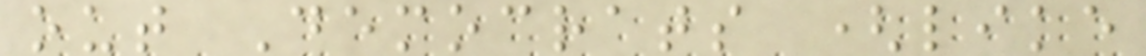out Democrats (like
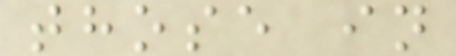those in
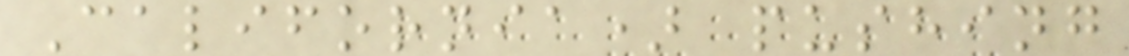California) pushing
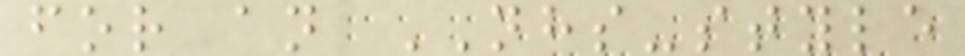for an NHS-style
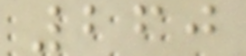260
